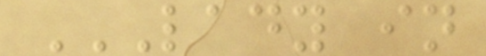LADY IN
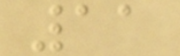11
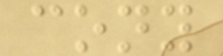cony
